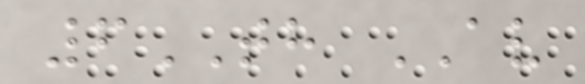6TH AV
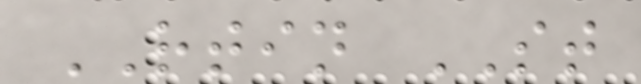RTIN ST
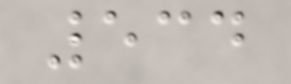534
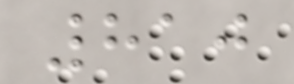810
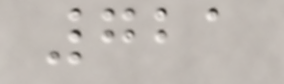721
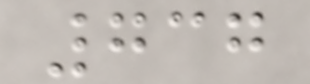737
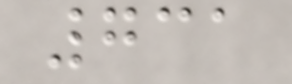731
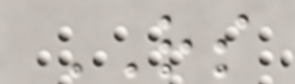RS
